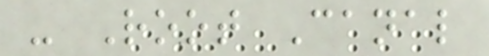- Root Canal
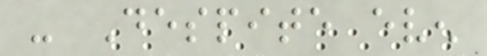- Despite even
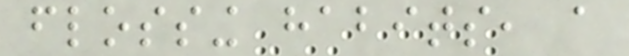flossing habits, a
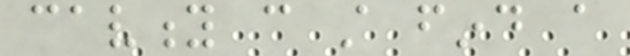cavity can still find a
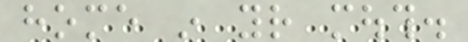home in your mouth.
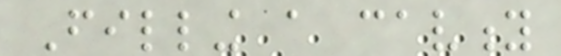Filling a cavity
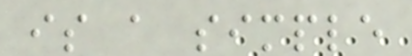is a simple
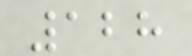128
